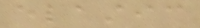elastic
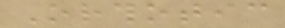Orthotic
